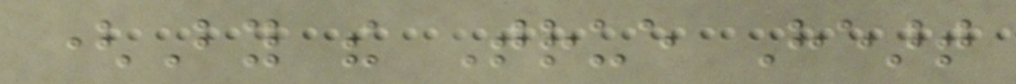(By the True Heart
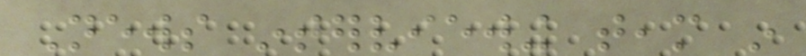News interviewing team in
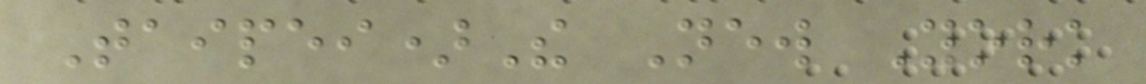Taipei)The New York
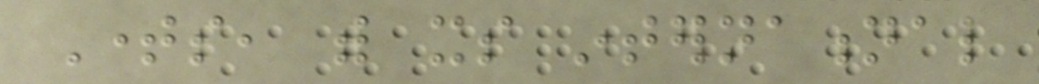Times, with its international
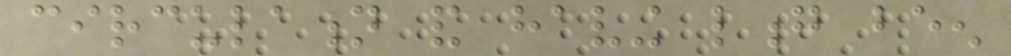circulation and having long been
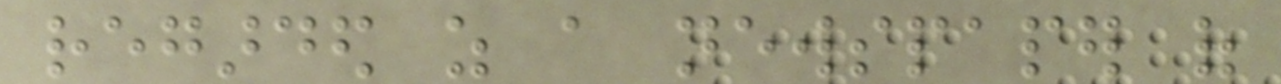regarded as a newspaper of
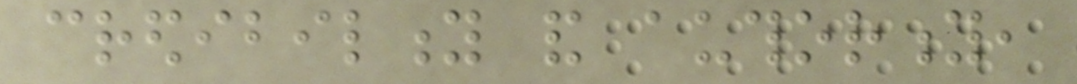credibility and authority,
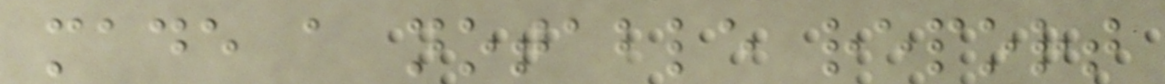made a notable report
